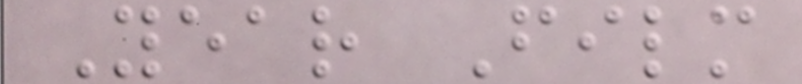Year Film
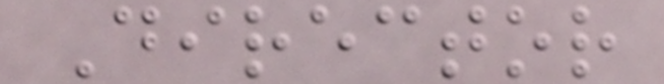Director
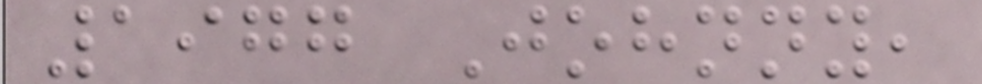1977 Johnny,
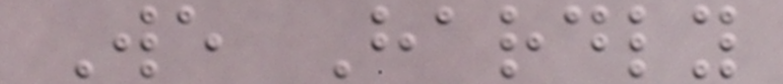We Hardly
